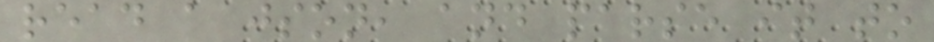read a json, and parse it to
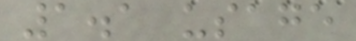1.1 usage
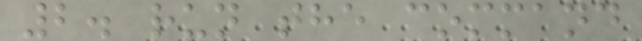2. run the command
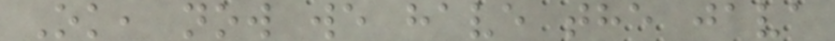Ok, now we have the java
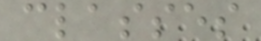classes
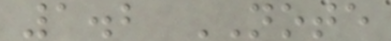1.2 NOTE
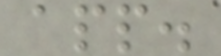app.
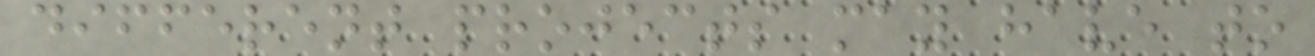different projects may have to
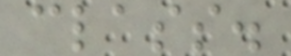class.
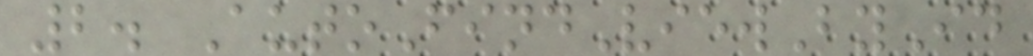2. AutoFindViewById
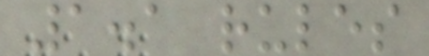1.1 rules
